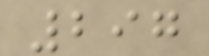297
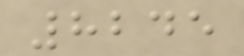8245
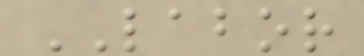LABOR
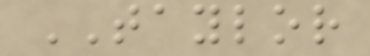TAYLOR
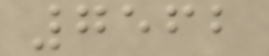7562
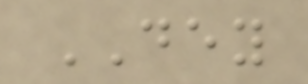DEY
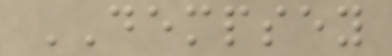DEMPSEY
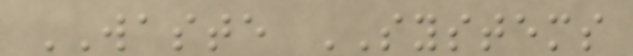WASTE SYSTEMS
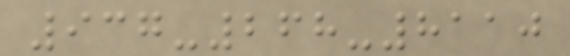937-268-8110
